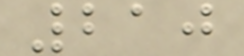210
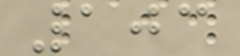103
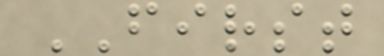FIRST
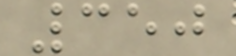350
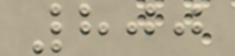800
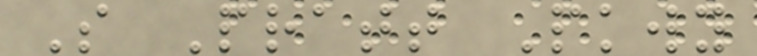S Pratt Pkwy
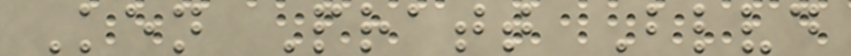Ken Pratt Blvd
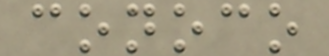conoco
